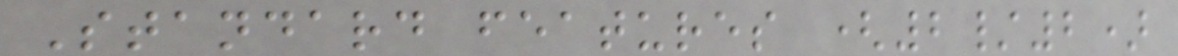Standard features (2/2)
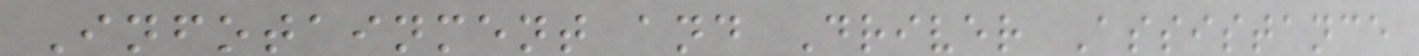Infotainment and Driver Assistance
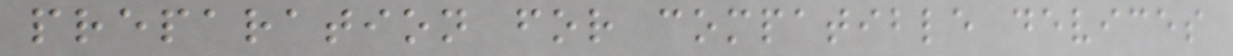preparation for compatible devices
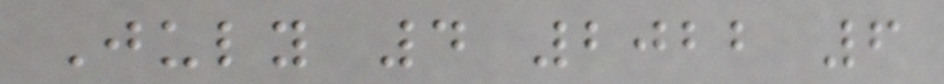July 4 2022 6
